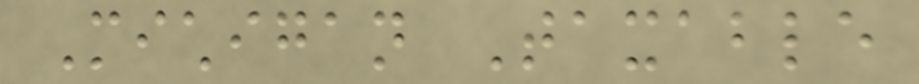Michigan Taxable
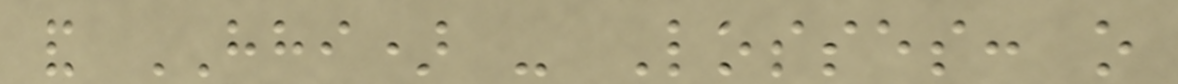and HHI) - Losses: o
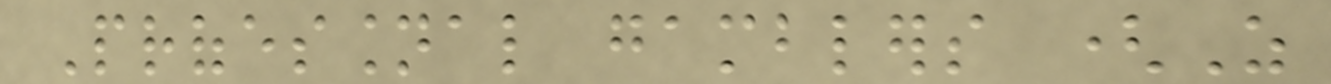Professional gamblers (As
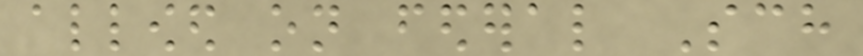allowed on federal Sch
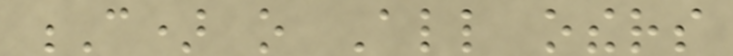C) o All others
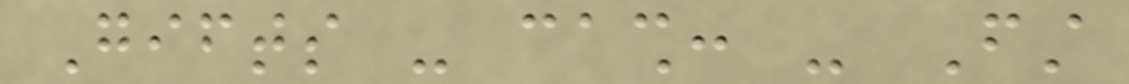Gifts - cash: - First
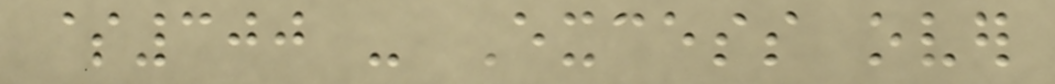$300 - Excess over
